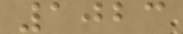1023
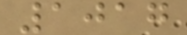1017
